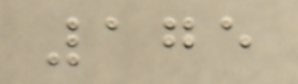175
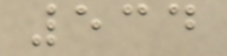534
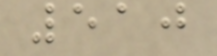510
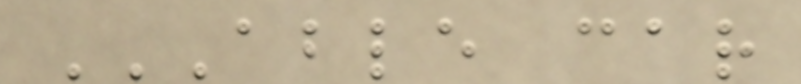ABLE CAR
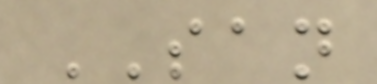SAN
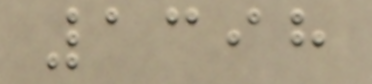1398
